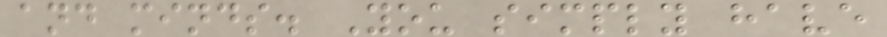and minds. You simply have
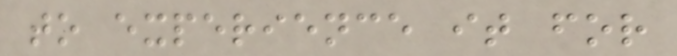to experience it for
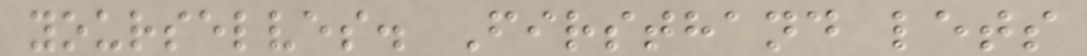yourselves. Firsthand lets
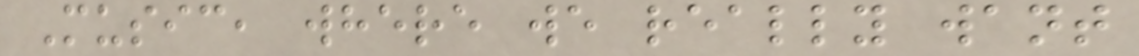Music, where we really want
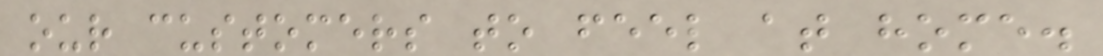our customers to feel at home.
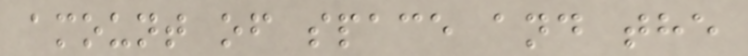amount of space and the
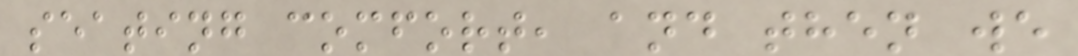seating comfort, and then we
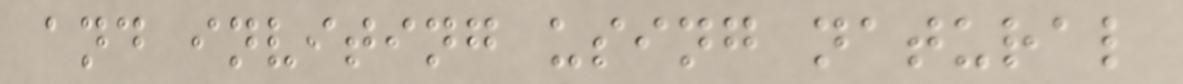and inviting using natural
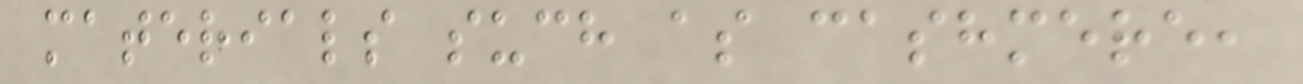materials such as cashmere,
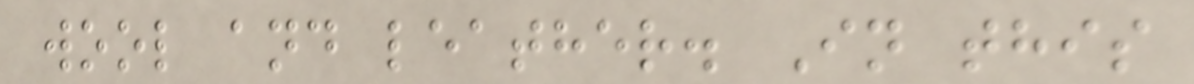wool and leather. In this
